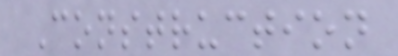Construction
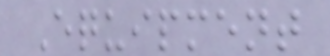Equipment
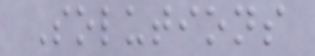Solutions
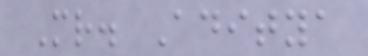Mr. Aditya
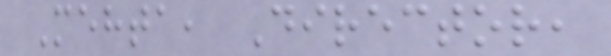Mehta, Director,
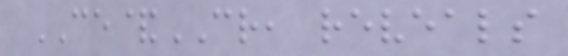CE&CR, reveals
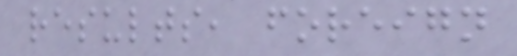results, foreign
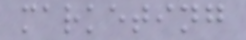marketing
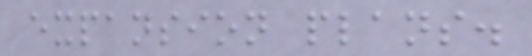expansion plans.
